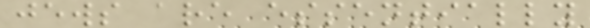jews are essentially
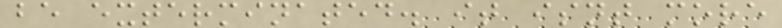be exterminated. it isnt more
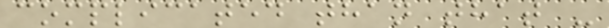complicated than that -
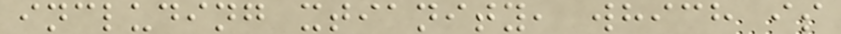including xtianity, which is
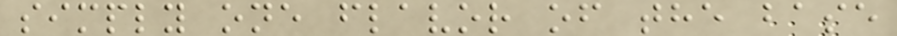simply one flavor of the base
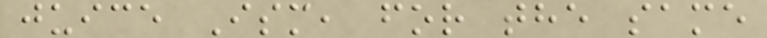juice Ism, for the same
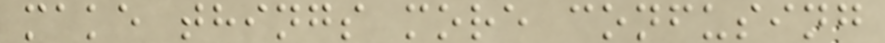make things more confusing
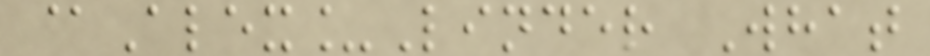@Alex_Linder What
